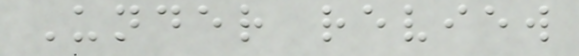Under review
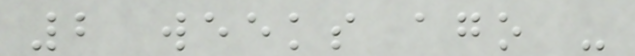2 weeks ago -
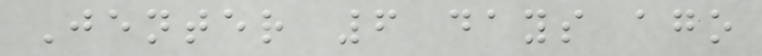Jenter 6 days ago
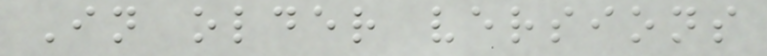In older versions
